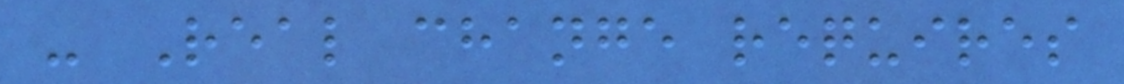- Real change requires
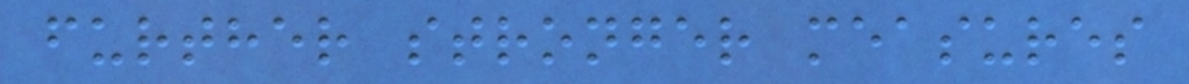further stronger measures
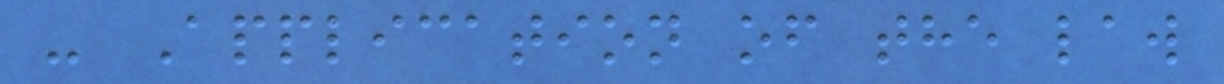- Application of the law
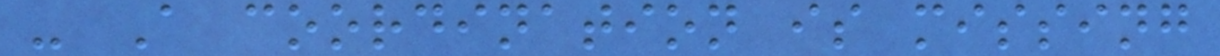- A coordination is missing
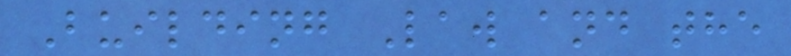Building Law and the
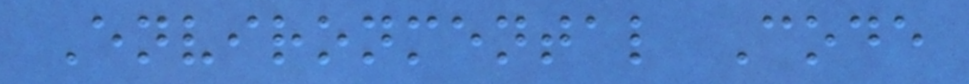Environmental Code
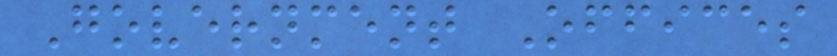Government Offices
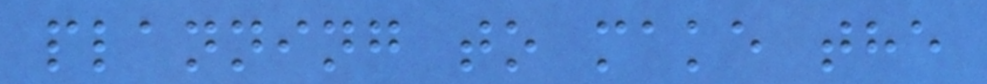planning to make the
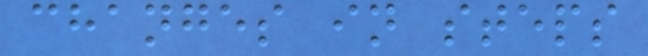changes in steps
